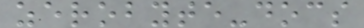zerobyte-docs
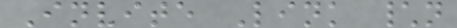Invite Link \n
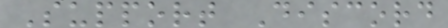Support Discord
